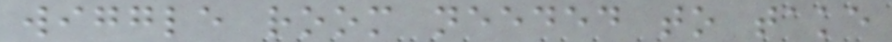wiggle room needed to take
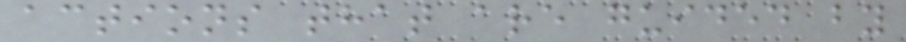actions that are guided by
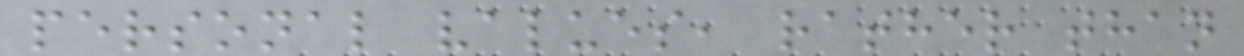personal values, rather than
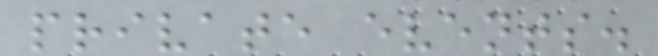private events.
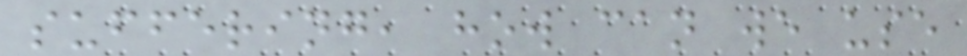suffering, how can we use
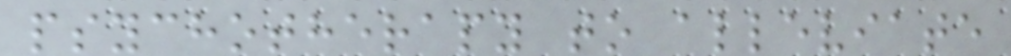psychotherapy to alleviate
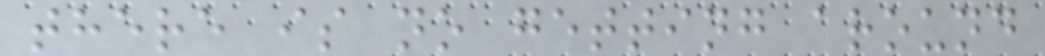there is no getting around
